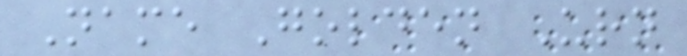Name Golden Urn
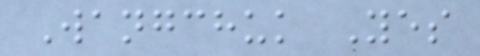Wangchuk Yes
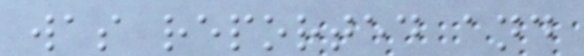was reported and
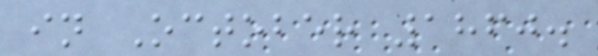in October 1860.
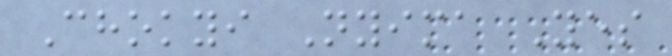Chokyi Nyima Yes
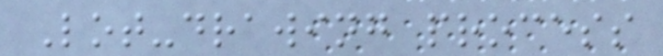Lot-drawing process
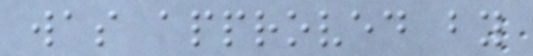was approved by
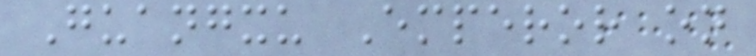Guangxu Emperor on
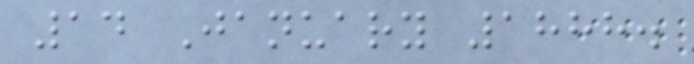14 January 1888.
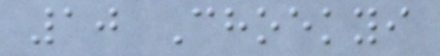10 Choekyi
